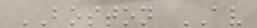BOSTON AV
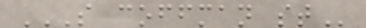S COFFMAN ST
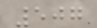507
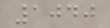1040
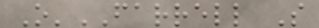O'FARRELL S
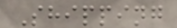Shipping
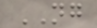NG
